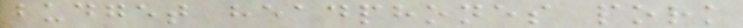budget headphones pork
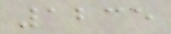1235
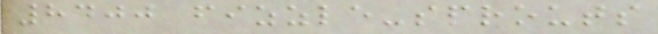8400 fizzle-sprouts
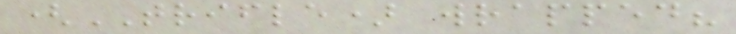(TRIFLE) wrapped?
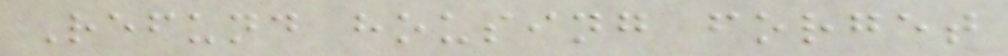Refund housing forget
